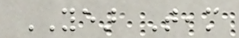YEAR Team
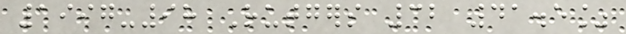1997-98 Rutgers 32 41.5%
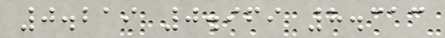0.219 0.969 8.313
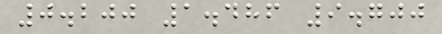0.200 1.486 9.700
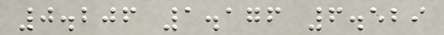0.206 1.176 6.529
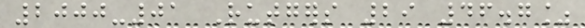2000-01 Rutgers 29 46.7%
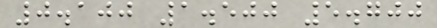0.100 1.500 5.700
